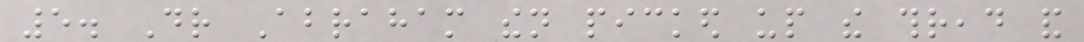5. Dr Abraham then picked up the thread and
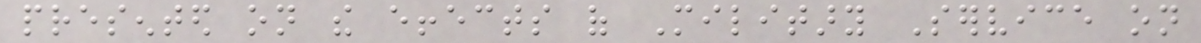presented on the effects of Military Service on
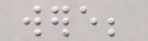were;
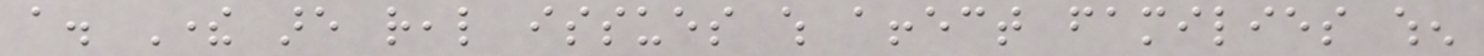a. There are real issues which affect families when
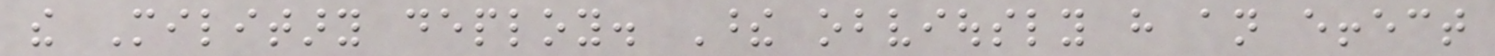the Military deploy. These obviously have an effect
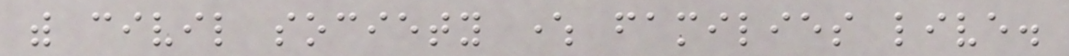with civil society where families live.
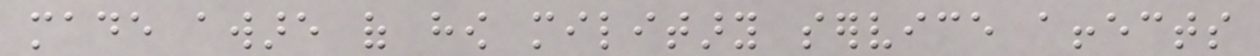made aware of how military service affects
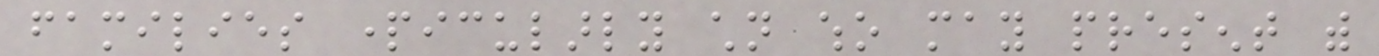families particularly children who may present with
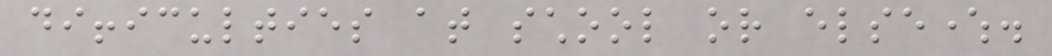difficulties at school or elsewhere.
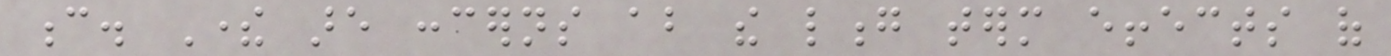c. There are concerns about the long term effects of
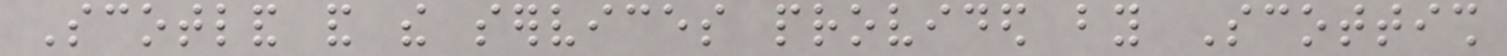Scotland and the services provided by Scottish
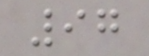97
